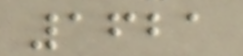1621
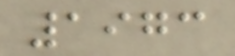1973
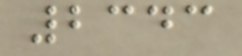2343
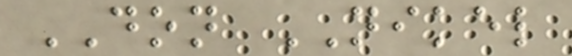DON NIKEL
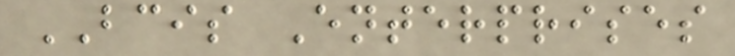BCIS Enterprises
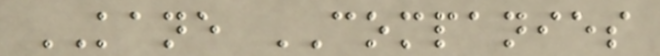KANE COMPANIES
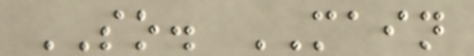SO. MAIN
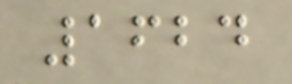1624
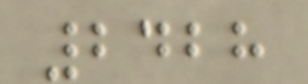2428
